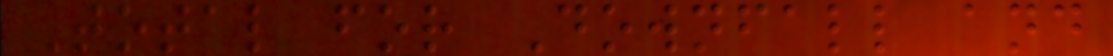Total for Downfall and
